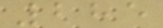285
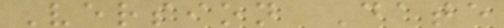Version Date
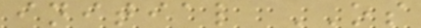initial OS
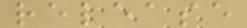release
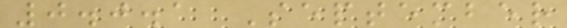0.0.1 September
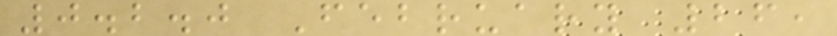0.2.0 February 26,
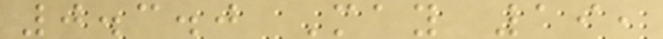0.3.0 May 19,
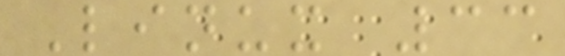Linux 33
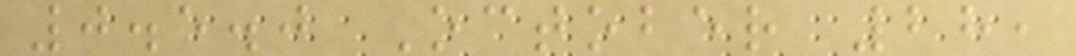0.5.0 October 28,
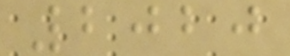2020
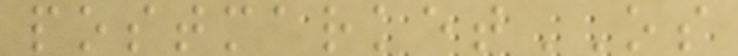postmarketOS
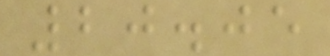20.05
